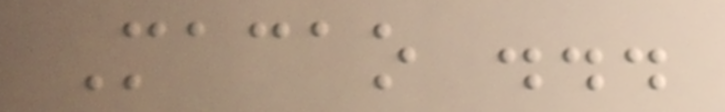Macao ...
